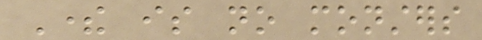There is no monsters
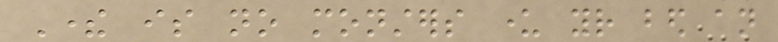There is no monsters under your bed an
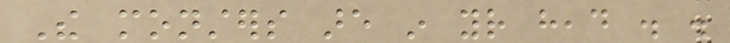The monsters are in your head . .
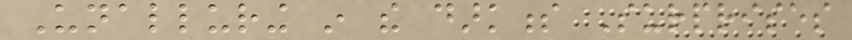Unalluring in the darkness Surprises
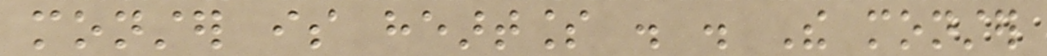monster is heartless . . The monster
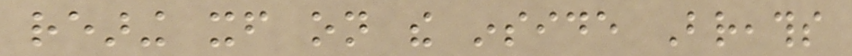rearing itself on the inside Breaths
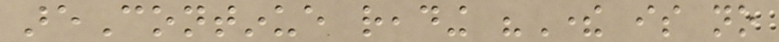areContinue reading "There is no
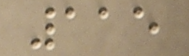115
